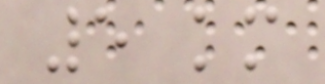5 km
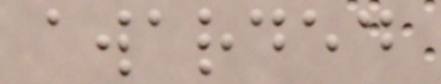awarded
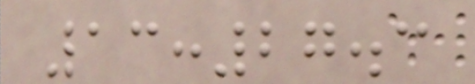13:27.3
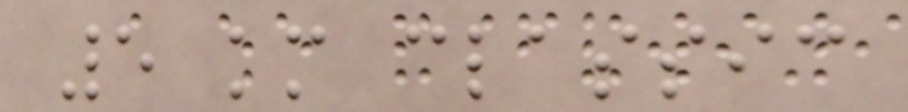5 km classic
